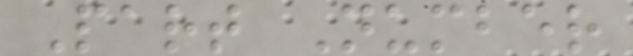Part Number
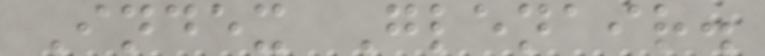Index Glenair.
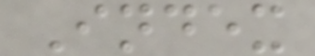Index
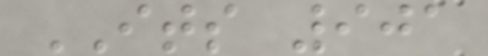ITS 901
